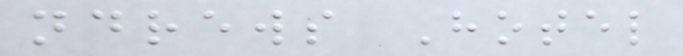ndrews Hotel
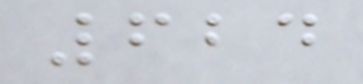624
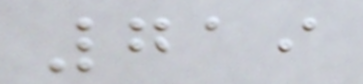719
